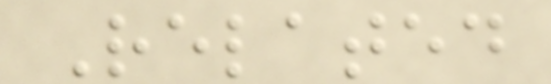Related
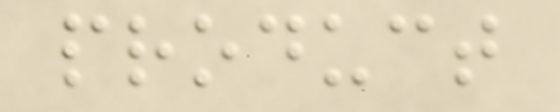product
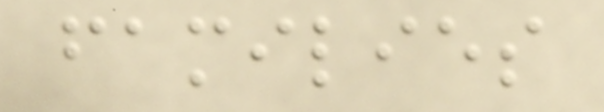families
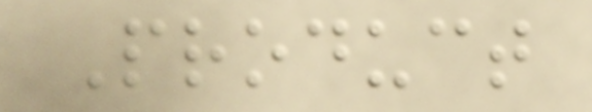Product
